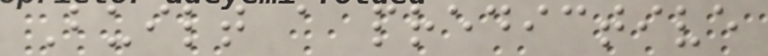Built a predictive
